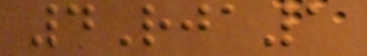4Rja1
